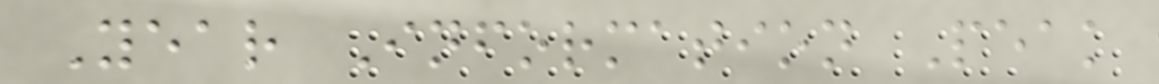Year Information Peak
